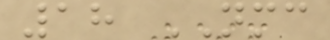18 NMC
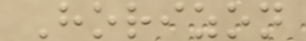Horizon
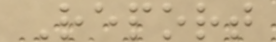Report
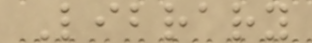Library
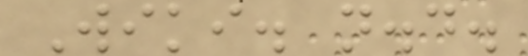Wiki. n.d.
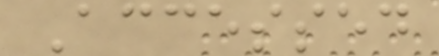Accessed
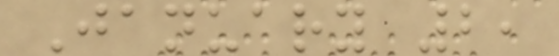January 2,
